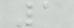1
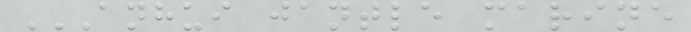ANHUI JANTLE MARINE
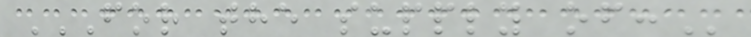FOR THE SUPPLY OF:
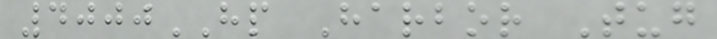4000HP Harbor Tug
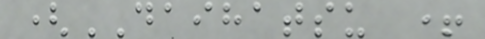(DAIHATSU +
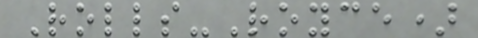Rolls-Royce)
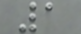1
